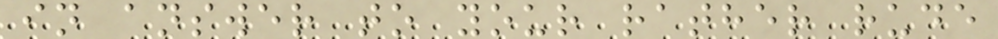in answer to your rather rude
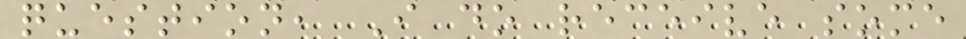question, I do receive some
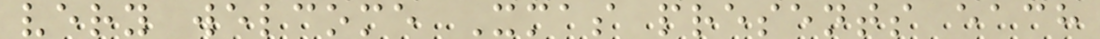very welcome Xmas presents each
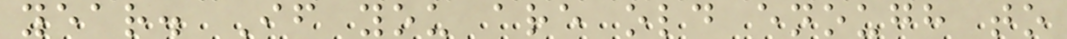year. If you are old enough to
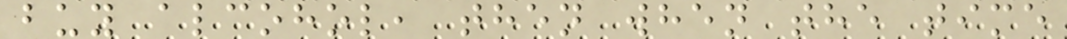buy alcohol, then when the time
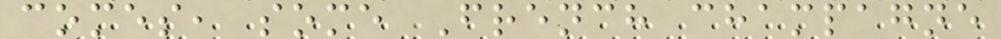comes, some French champagne
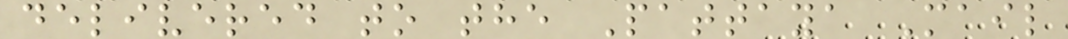delivered to the Pattaya Mail
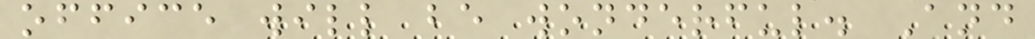office will be wonderful. And
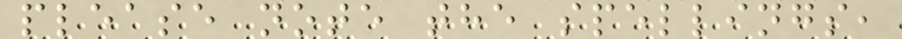please note the spellings,
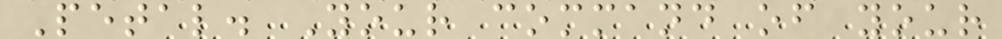Petal. Your command of your
